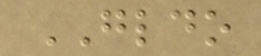GLDO
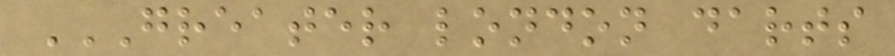GREATER LONDON DARTS
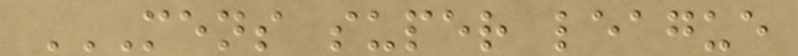MENS SUPER LEAGUE
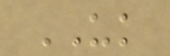UK
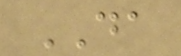DA
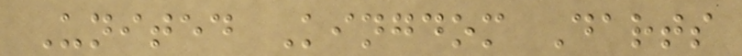United Kingdom Darts
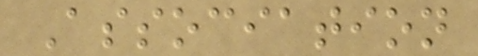Association
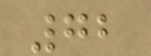72
